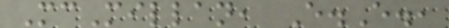McMillan, E.E.,
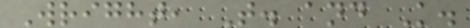Wright, T. and K.
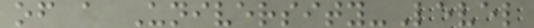of a University-Level
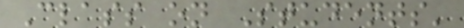Class on Students'
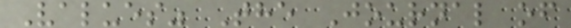Values" The Journal of
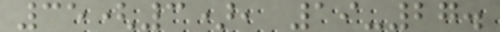35(3), 19-27.
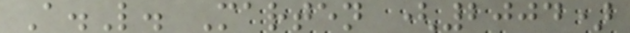A.L. Marten (2004)
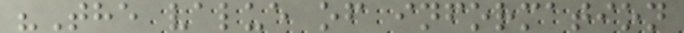"The value of information
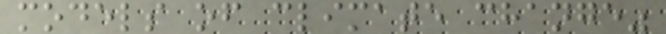models of climate change"
